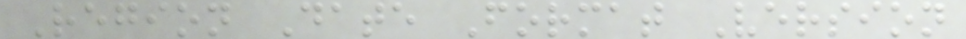Region Date Format Version
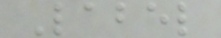Label
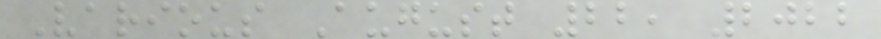Various August 22, 2022
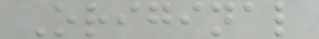Original
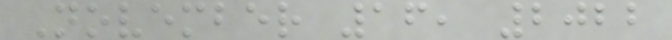November 16, 2022
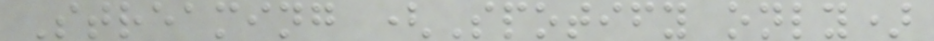Streaming (Spotify only)
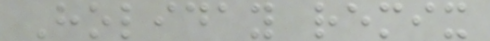Holiday remix
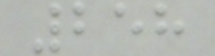258
